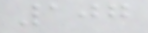107
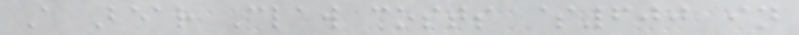A Bear Claw costs $600 in
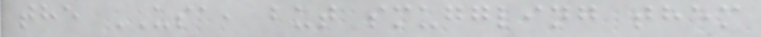the USA, but smuggling them
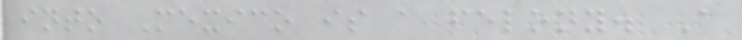into Mexico is a felony. A
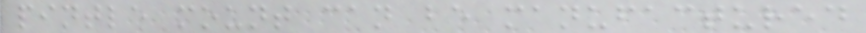pintle mount can be manufactured
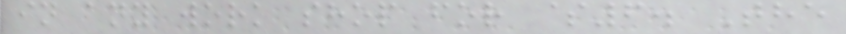in any work shop for $6. The
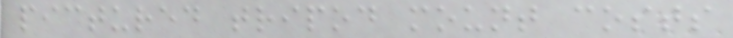pictured tripod mount costs
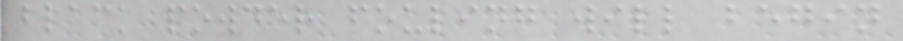black powder fouling will begin
